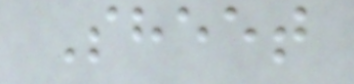Sheet
